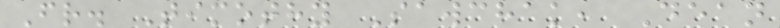Fr. Timothy Sawchak, Dean
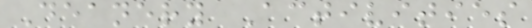Deanery Activities
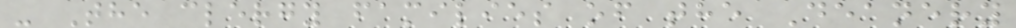- The clergy families of the Deanery
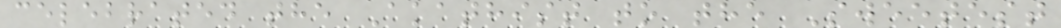celebrated the Akathist to the Sweetest
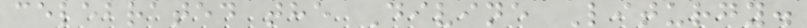celebrated the Divine Liturgy.
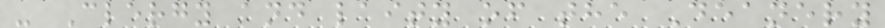- Clergy and laity of the Deanery
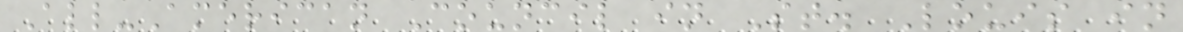All-American Council in St. Louis in
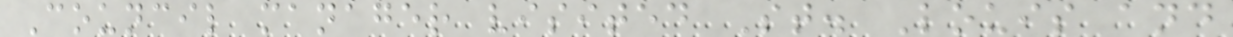Council manager visited St. Louis and
